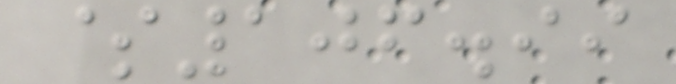$106.99
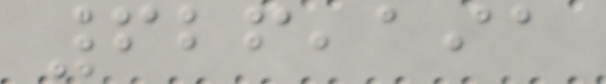626,191
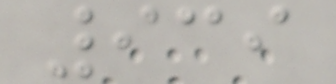939
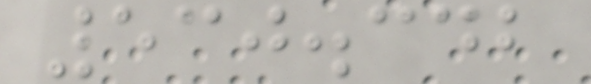530.342
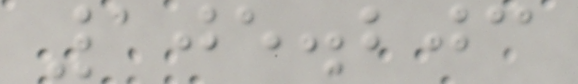105.203
